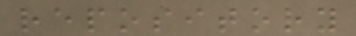repository
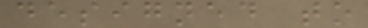designed to
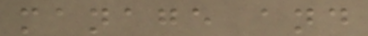manage and
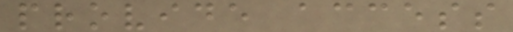provide access
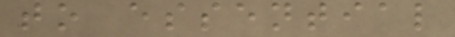to essential
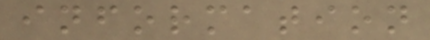information
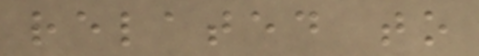related to
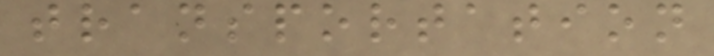transportation
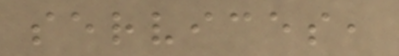services,
